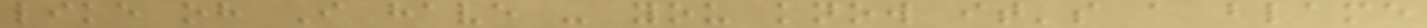like oh I have - you know it's a blame
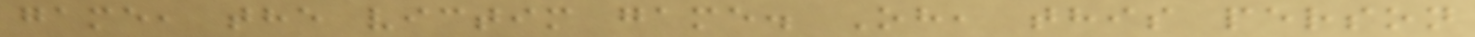game, the victim game. Oh, this person
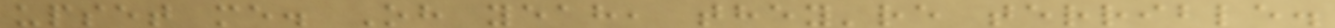upset me. Oh yeah, they're terrible.
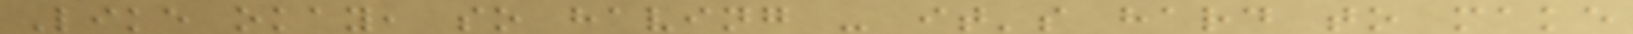Like okay, so having - it's hard to make
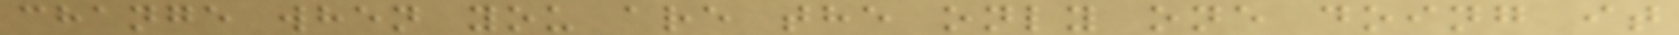change when you are the only one doing it
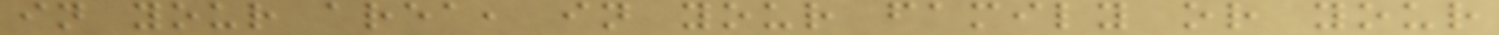in your area, in your family or your
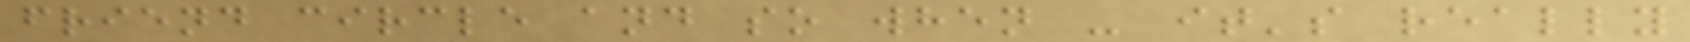friend circle and so when - it's really
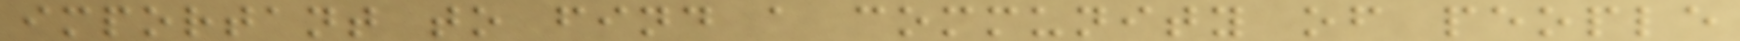important to find a community of people
